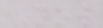Now
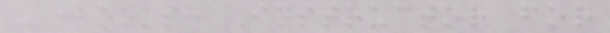- :books: Instructor for
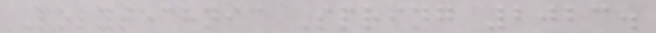Polytechnic Spring 2023.
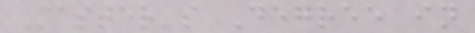Master's Degree in
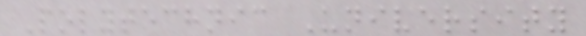Polytechnic University
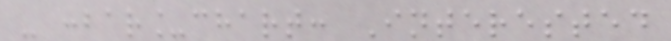- :bar_chart: Interested
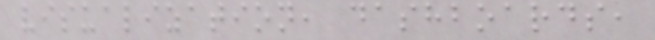visualization, dashboards,
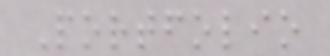Portfolio
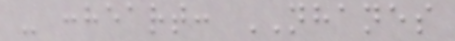- :heart: NHANES
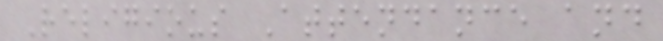Religious Attendance and
